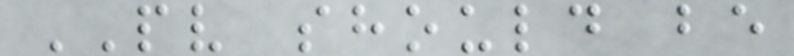PV should be
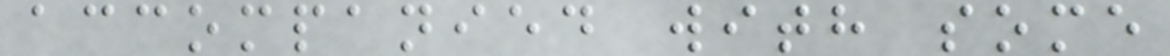accompanied with some
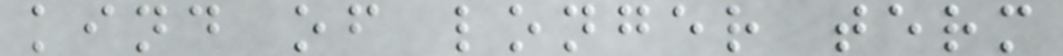kind of longer term
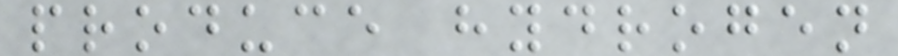produce hydrogen
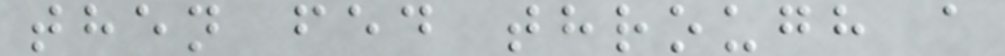then fed through a
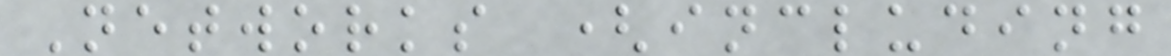Networks (including
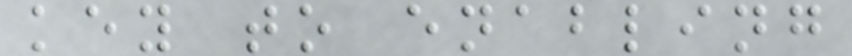key to enabling
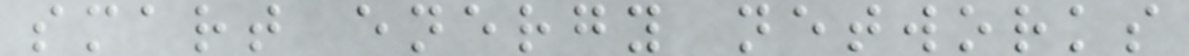smart energy networks
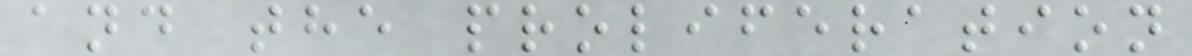and the proliferation
